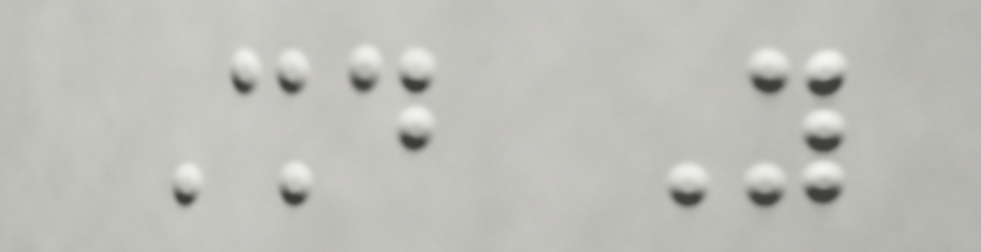Should You
